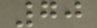70
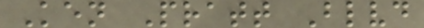Ken Pratt Blvd
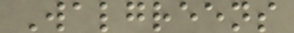Walgreens
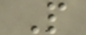P
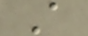A
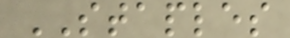STAPLES
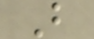B
